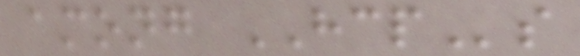among HCPs
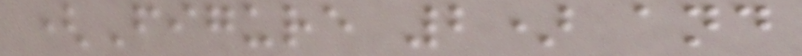(Figure 2) and
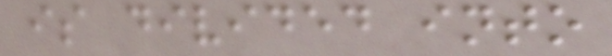is divided into
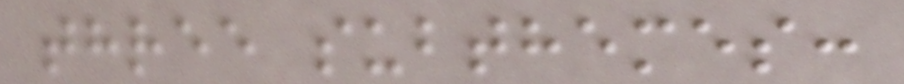three subthemes:
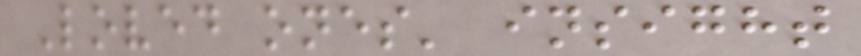Loved ones' insight
